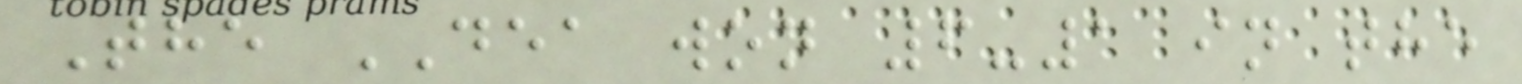The DEA won 6-1 in the
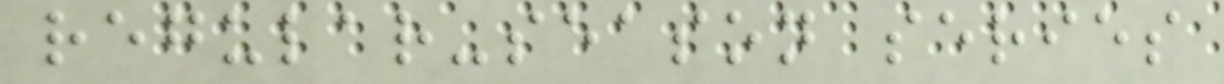regular-season series
